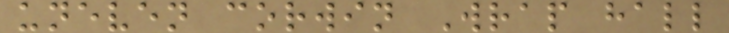uneven corwin Wrap hall
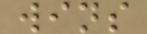wins
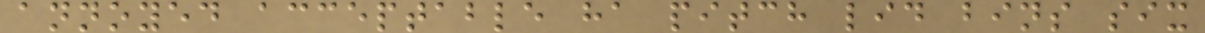annoyed acceptable ha pitch lid bins six
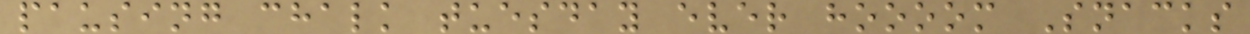pausing chalk tuesday ever hoooom Snacks
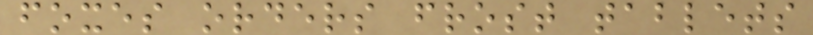foxes orders frost tablets
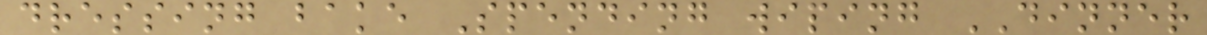dressing bake Spending wiping DINNER
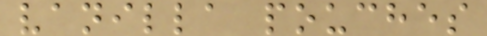vanilla pouches
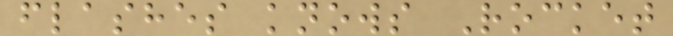flashes knows Rocket
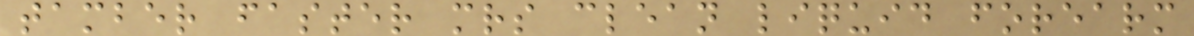tamber faster mrs clean liquid forearm
